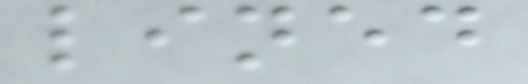lined
